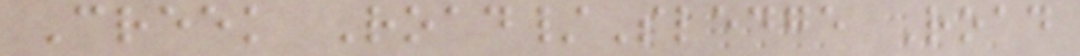Creek Road/Sledge Road
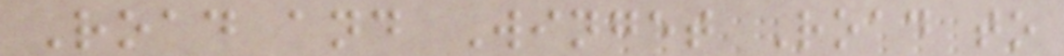Road and Winget Road to
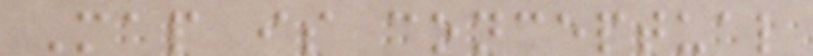Map is conceptual
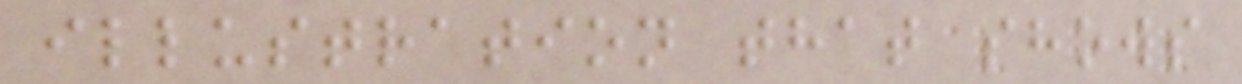illustration that shows
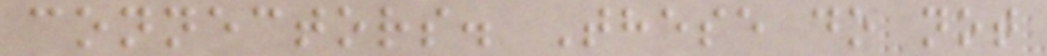connectors. These do not
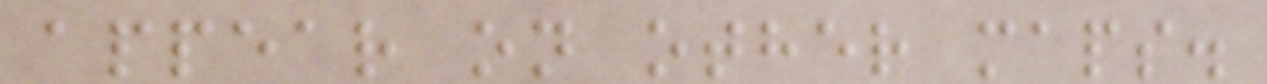appear on other maps.
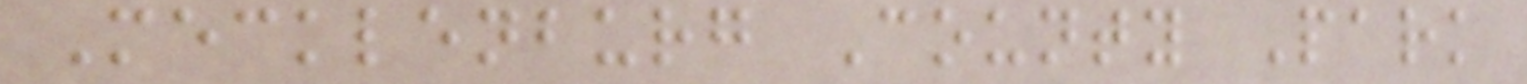Mecklenburg County Park
